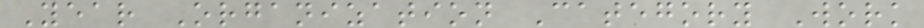Year Organization Category Work
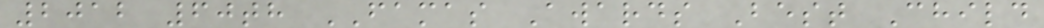2012 60th FAMAS Awards Best Child
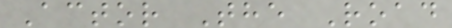Actor The Road
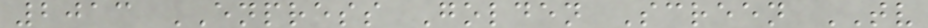2013 ENPRESS Golden Screen TV
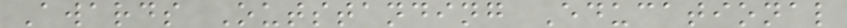Awards Outstanding Educational
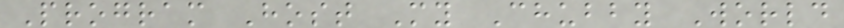Program Host My Chubby World
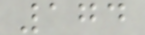174
